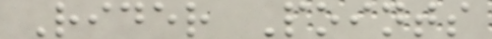Rider Points
